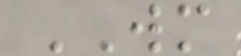WM
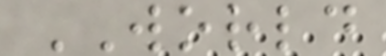WORLD
